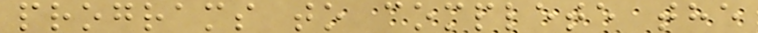programs to complete the
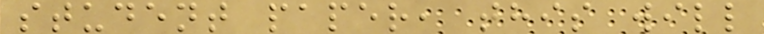student paper, this will
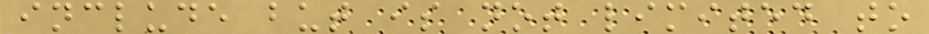include but is not limited to
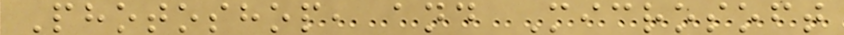Photoshop, and Microsoft
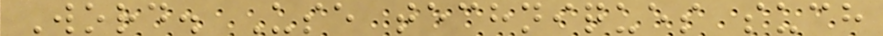Word. Use techniques such
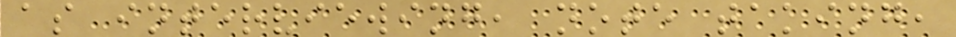as interviewing, note taking,
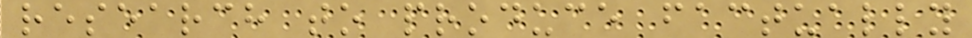research to produce factually
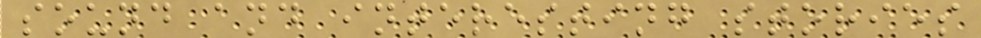sound and interesting stories
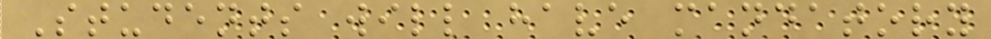Students will have mandatory
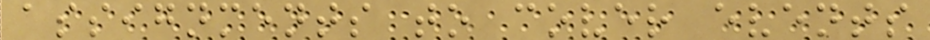assignments to cover events
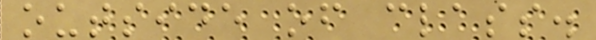outside of class.
